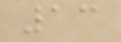13
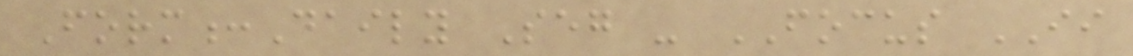Form:Daily Seg - FOCUS II
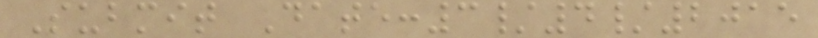Submit Date:3/4/2015
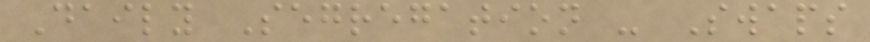Daily Segregation - Swaps
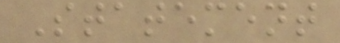Statement
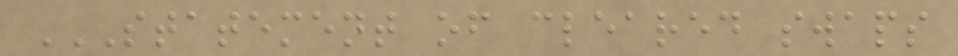STATEMENT OF CLEARED SWAPS
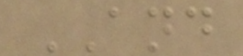AND
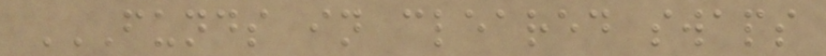FUNDS IN CLEARED SWAPS
